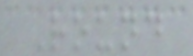Round
